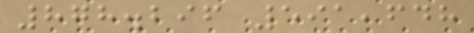878.296 591,648
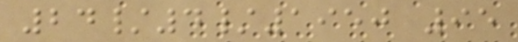24/4/1950 95
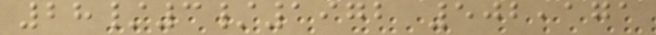28/3/1972 502,171
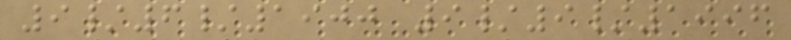9/6/1900 9/9/1996
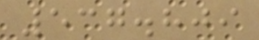537.809
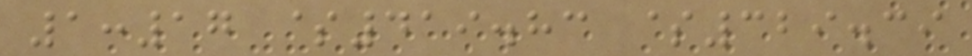1:17 $419.83 $329.39
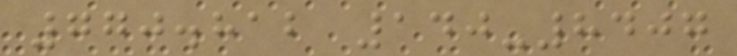770.812 140-8407
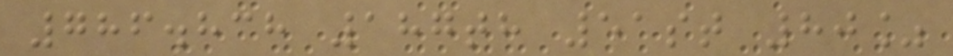786.838 187th 51st 80%
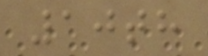10th
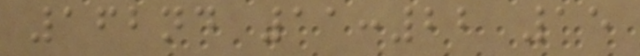162nd 11:22 15
